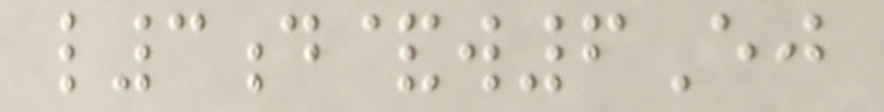l3d&w6Ej
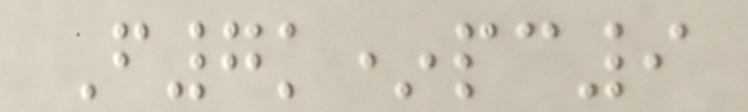F7k*pc9
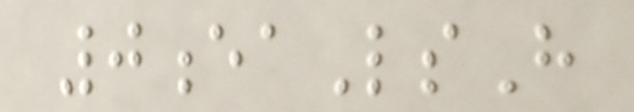0eaLsH
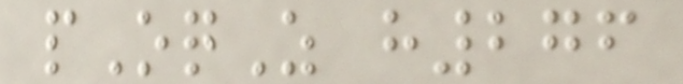pOqZ h276
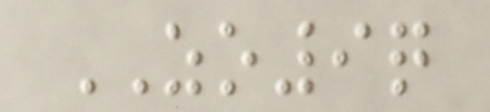ZO9q
